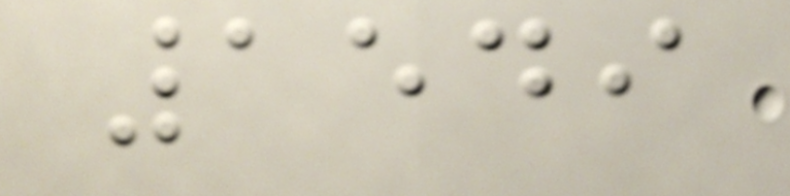1549
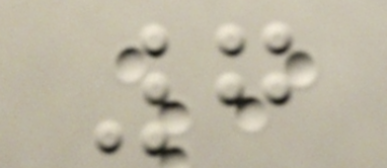7
